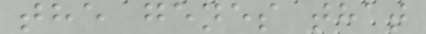the genes that
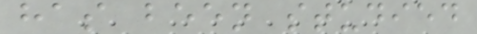has been studied
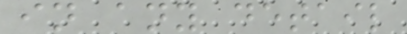in any detail
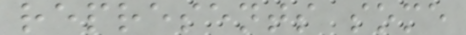represents some
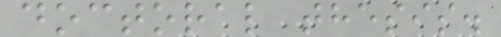doctoral thesis.
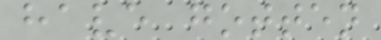have gotten
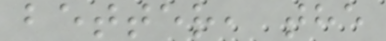better, the
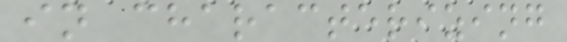in characterizing
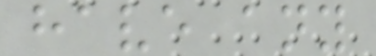have any
